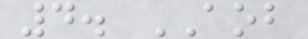4. AOB
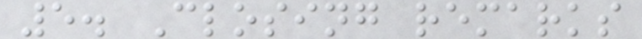5. Closing remarks
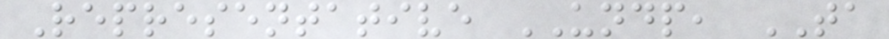Representative UNDP, TA
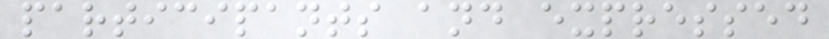participants and expressed
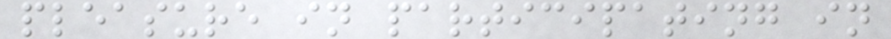pleasure in participating in
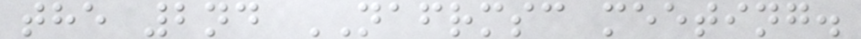the 2nd NAFRMSC meeting.
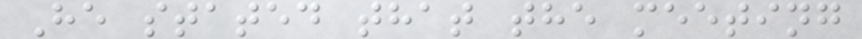He stated that the meeting
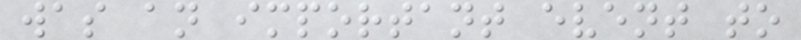was an important event to
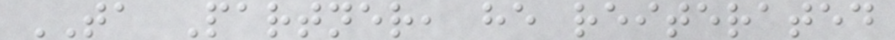TA Partner, he reiterated
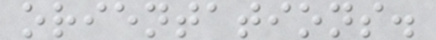orientations.
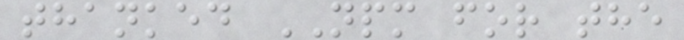thanked NPM for the
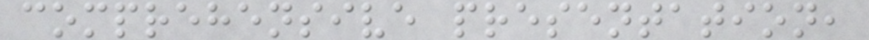comprehensive presentation,
